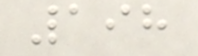198
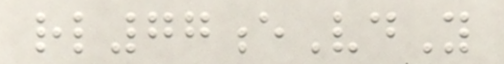rl77eVdY
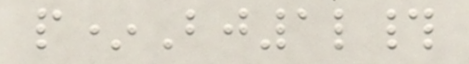p*Bj1l#
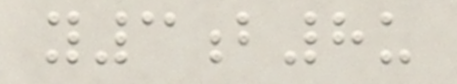y3b8u
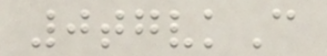0tgvkC
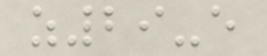z29-e
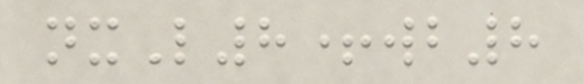nxL8+wb8
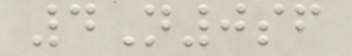4N0sf
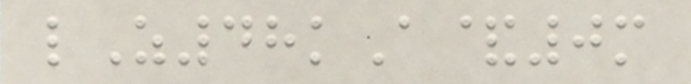lZ48kA&0m
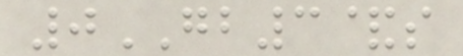0GB3&s
